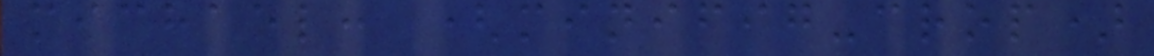michael: (minifig-crop)
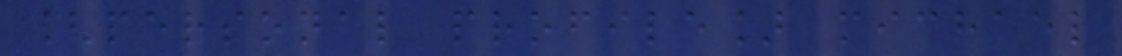[personal profile] michael
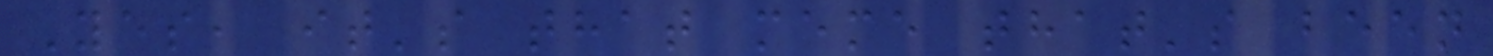Yes, it's that meme that's been
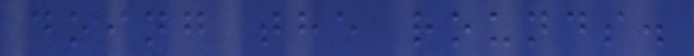doing the rounds.
